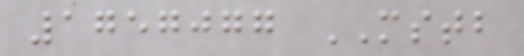1757077 MSTB
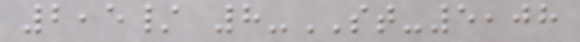2,5/ 8-ST-5,08
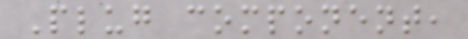Plug component,
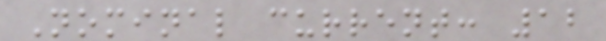Nominal current: 12
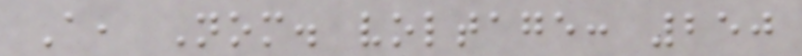A, Nom. voltage: 250
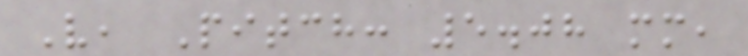V, Pitch: 5.08 mm,
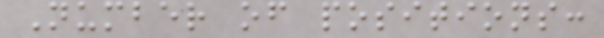Number of positions:
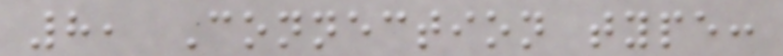8, Connection type:
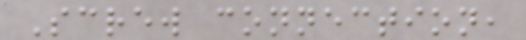Screw connection,
